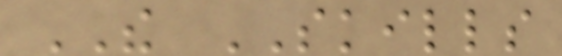THE SKILLS
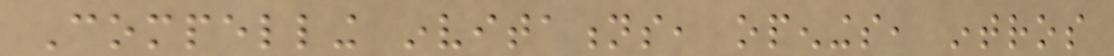Compelling invitations, openings, intros
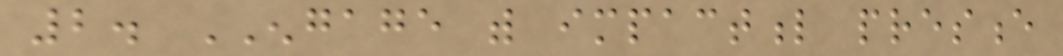2. ENGAGE with impactful presence
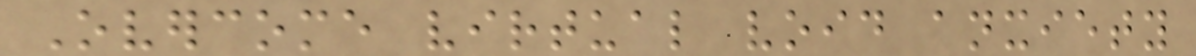Overcome virtual void anxiety
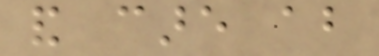and care about
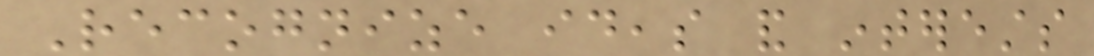Recognize ideas and interests
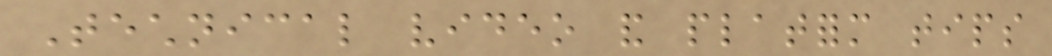Technical video and platform tips
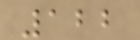122
